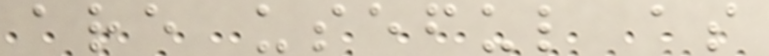are useful as
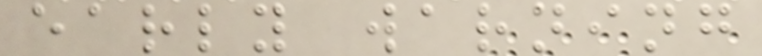early warning
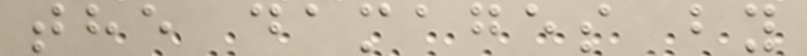the damages by
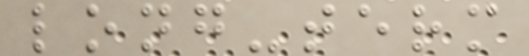long-term
